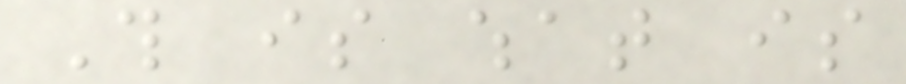This is what is
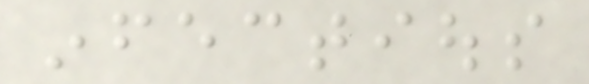infectious
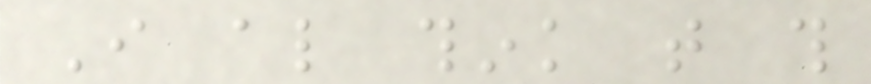I also think that this
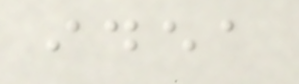idea
